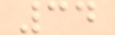34
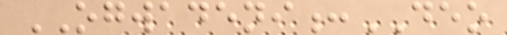OGWADENI:DEO
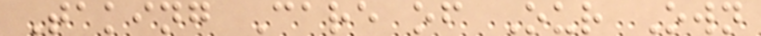Taking Care of Our Own
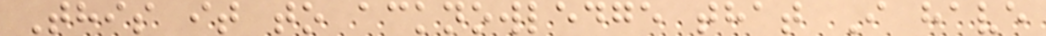This it to acknowledge that I have
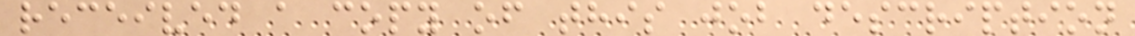received a copy of this job description
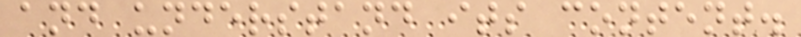and understand its content.
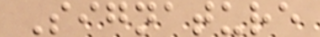Signature
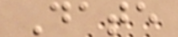Date
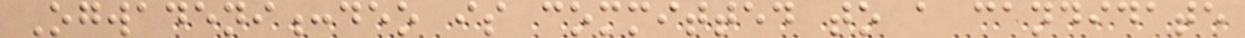Ogwadeni:deo is committed to a candidate
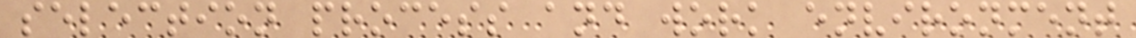selection process and work environment
